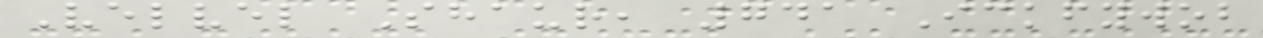Velvel Shaur, 741 Ickfywob
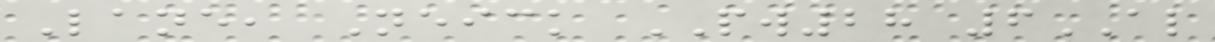Lane, Neick PW28 6AL
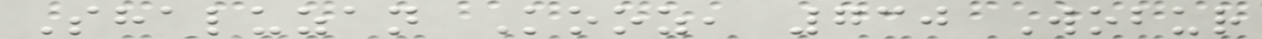Shaluzan Kooz, 730 Wobur
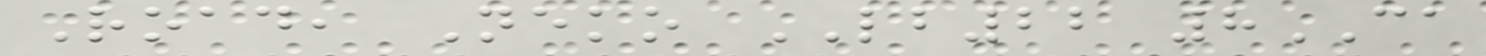Road, Neko LB22 8CA
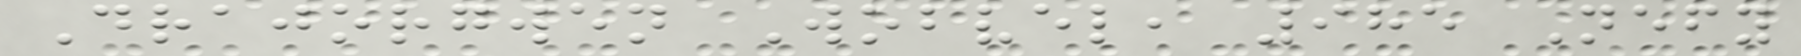Drajorgwen Wobvel, 985 Nefy
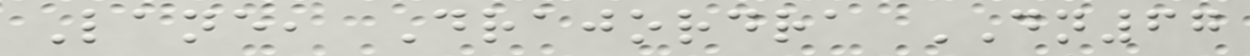Lane, Drajordra DN67
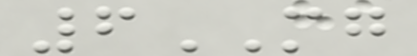6MG
